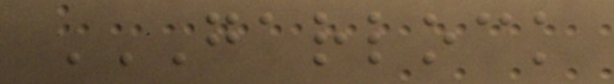GARLOCK
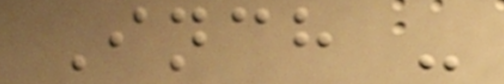Inch -
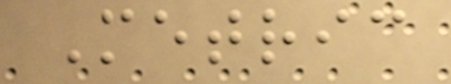Metric
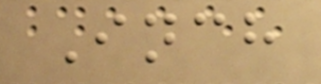Inch
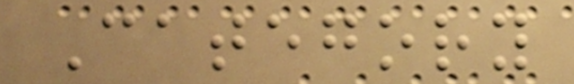Category
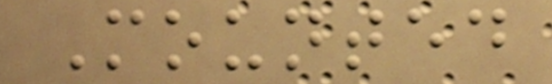Mounted
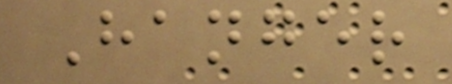Hanger
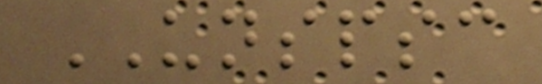UNSPSC
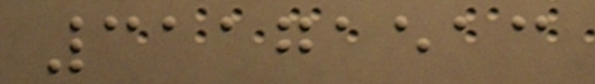31171513
